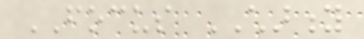FOCUS CHARITY
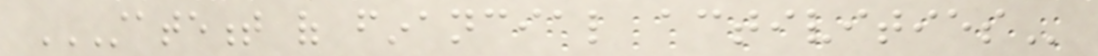STATEMENT OF FINANCIAL ACTIVITIES
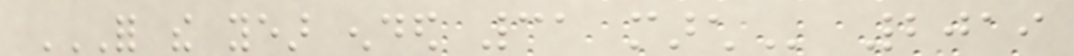FOR THE YEAR ENDED 31 MARCH 2019
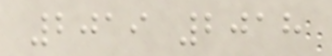2019 2018
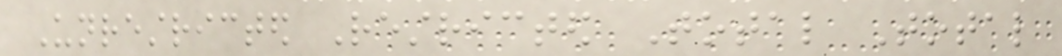Unrestricted Restricted Total Total
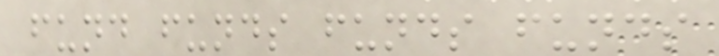fund funds funds funds
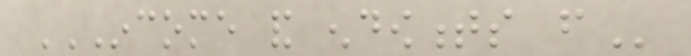INCOME AND ENDOWMENTS FROM
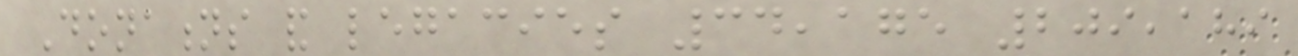Donations and legacies 34,175 209,189
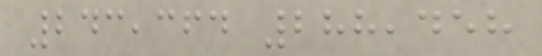243,364 288,458
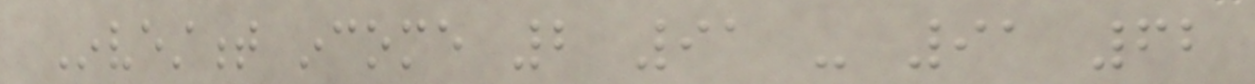Investment income 2 91 - 91 62
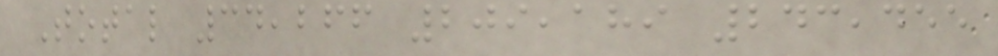Total 34,266 209,189 243,455
